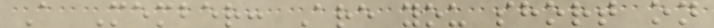A Member: Are you short on
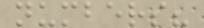numbers?
